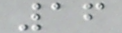16
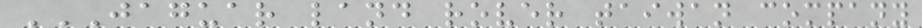JAGUAR LAND ROVER TAIWAN COMPANY
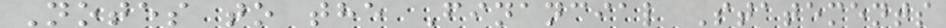Notes to the Financial Statements
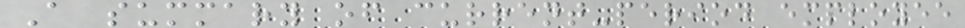A summary of current-period employee
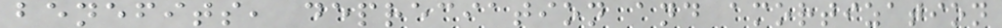benefits, depreciation and amortization
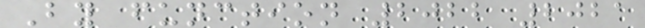By function 2022 2021
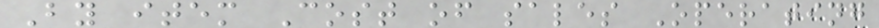By item Cost of sales Operating
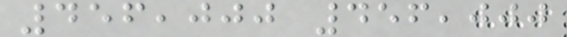456,000 456,000
